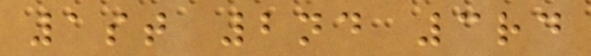1st 2nd 3rd
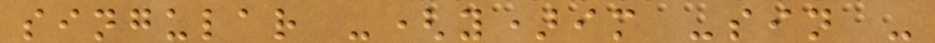singular -(y)im -sin -
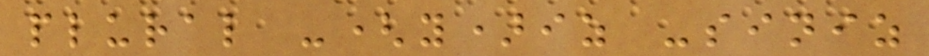plural -(y)iz -siniz
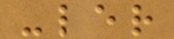-ler
